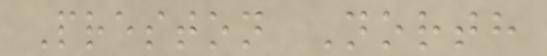Preston North
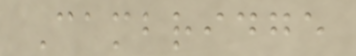Cambridge
